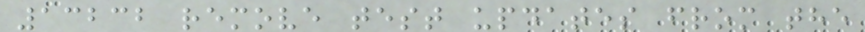13232 remove test updates from the
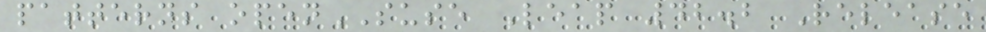patterns openSUSE Leap 42.2 Release
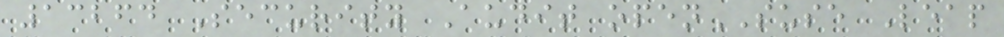13264 Security Audit openSUSE Leap
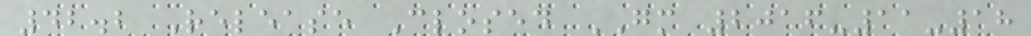42.2 Release Closed GM 2016-11-18
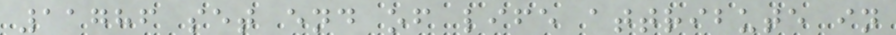11786 set end of life attribute in
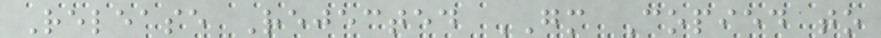Release Rejected GM Copied to
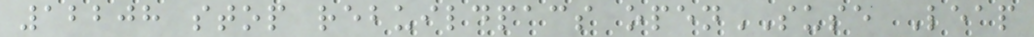12208 stop rebuildpacs openSUSE Leap
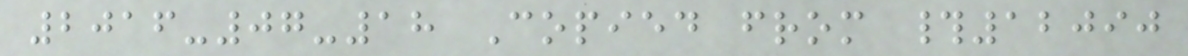2016-07-18 Copied from #12090
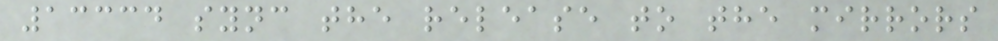13334 sync the release to the mirrors
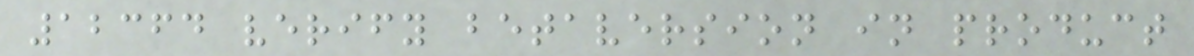12364 verify betaversion in product
